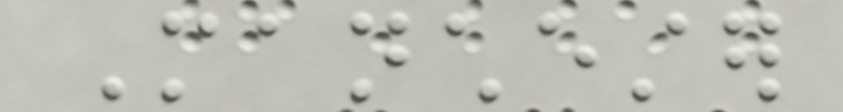Manchester
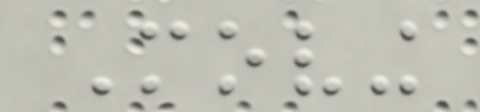Moving
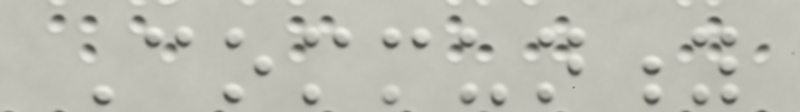Community
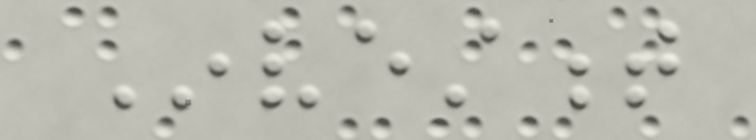Investment
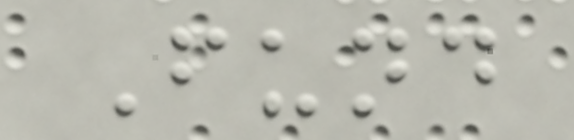Fund
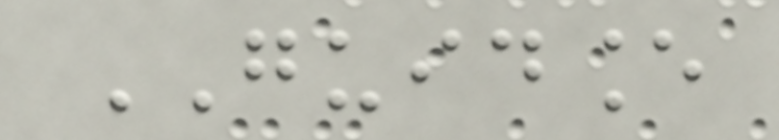GUIDANCE
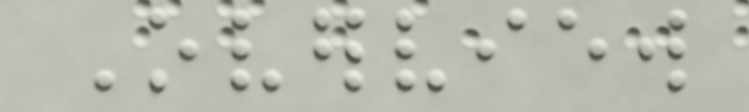Overview
